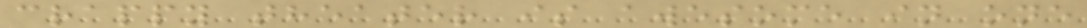crappy theater is awesome in one
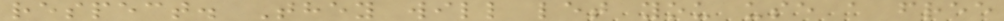respect. They will let you use a free
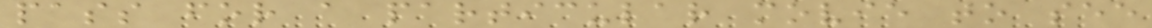pass for a particular movie to see
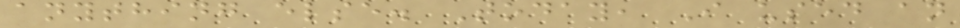anything else. Today, I used an
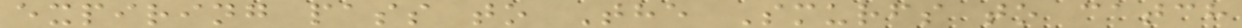expiring pass to The Smurfs to catch
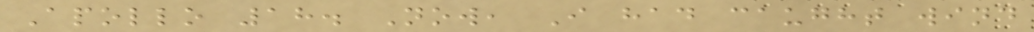Apollo 18. Now, I had caught wind
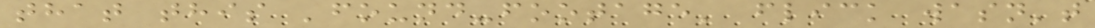that this 'found-footage' flick wasn't
